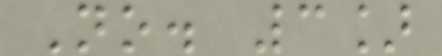No. 3]
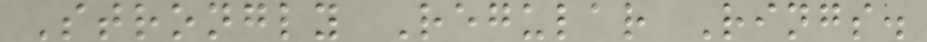Strongly Regular Rings.
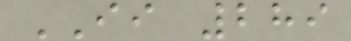II 289
